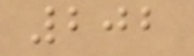202
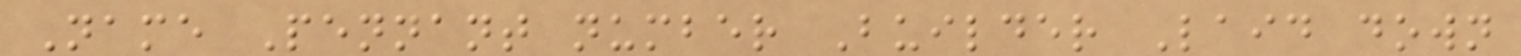Name Pennant number Builder Laid down
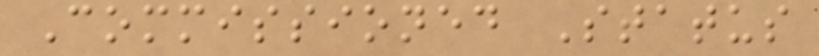Commissioned Status
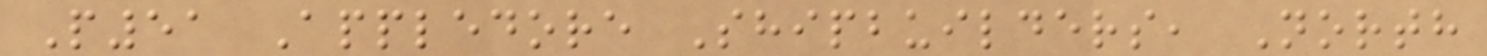P51 Appledore Shipbuilders, North
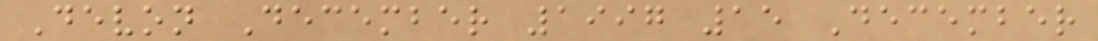Devon December 1997 15 December
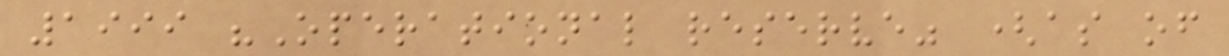1999 "Operational reserve" (as of
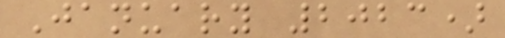January 2023)
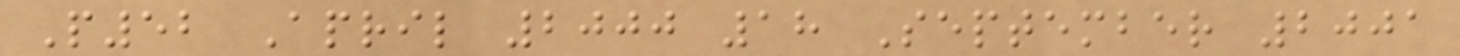P52 April 2000 18 September 2001
